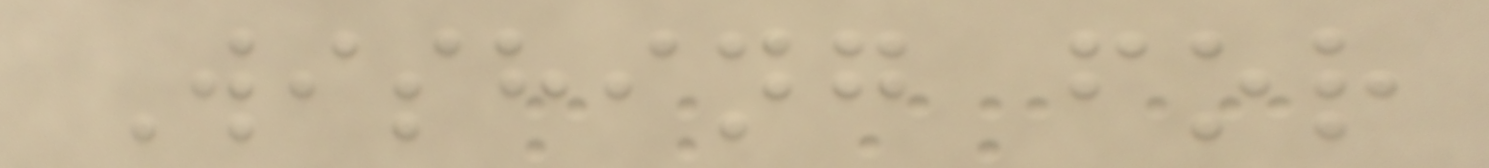Wishing for
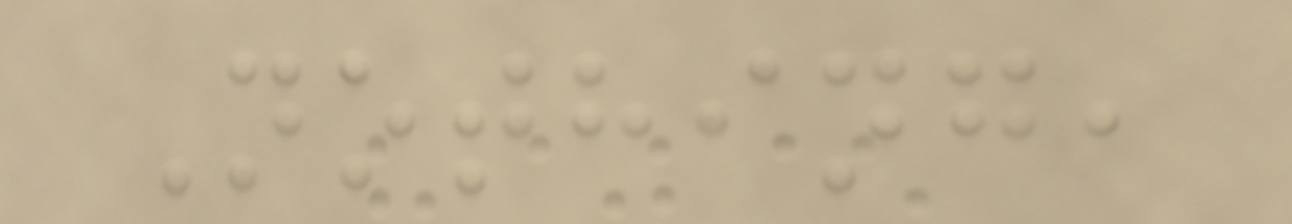Nothing,
